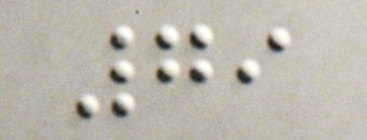79
